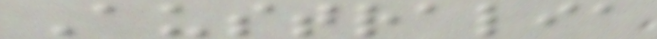Australia
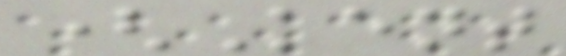(Kent
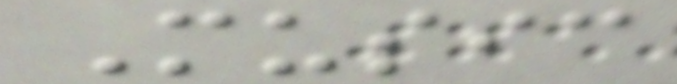Music
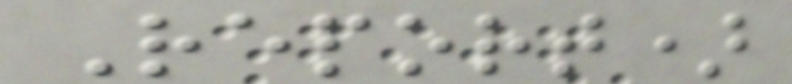Report)
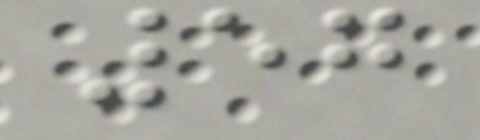57
